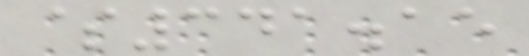$341.15
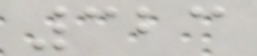323
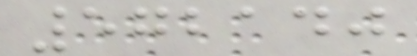572140
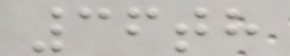36th
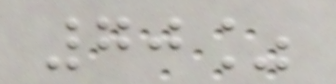70%
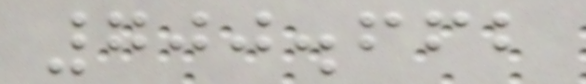700.662
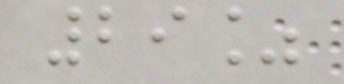29%
